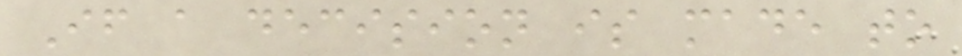If a decision is made to
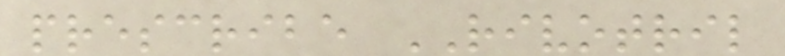prescribe RIVOTRIL
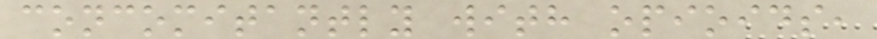concomitantly with opioids,
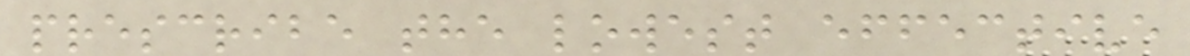prescribe the lowest effective
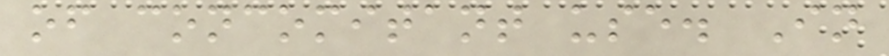of concomitant use. In
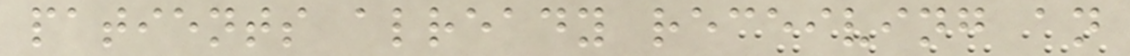patients already receiving an
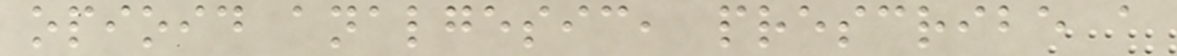opioid analgesic, prescribe a
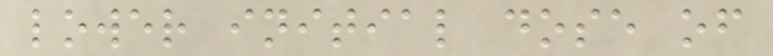lower initial dose of
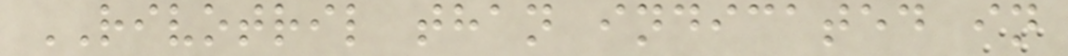RIVOTRIL than indicated in
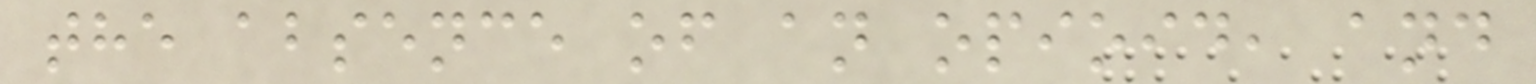the absence of an opioid, and
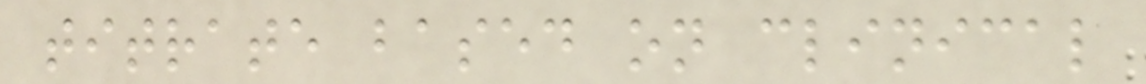titrate based on clinical
